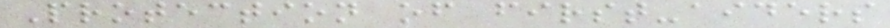Protection of first-aiders
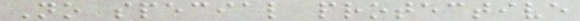No special protective
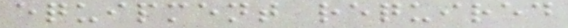equipment required
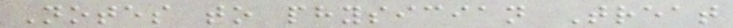Notes to physician Treat
